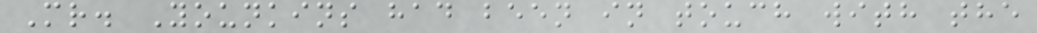Mr. Younkins had been in touch with the
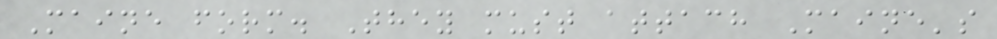Maine form. They must attach Maine's
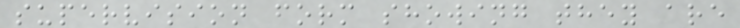supervision form showing they are
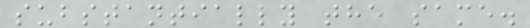substantially the same.
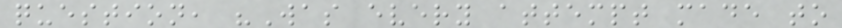question, "Was every attempt made to
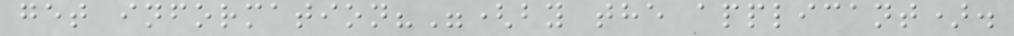get information?"(by the applicant).
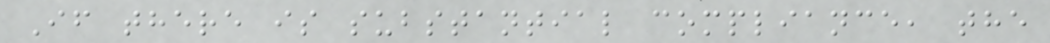If there is substantial compliance, the
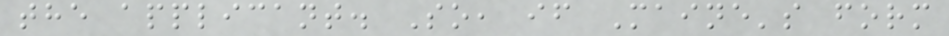the applicant. So, if Maine's form
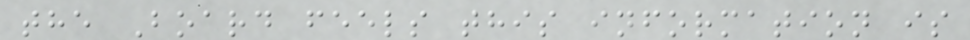the Board feels this information is
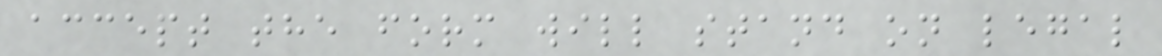accept the form will stand on legal
